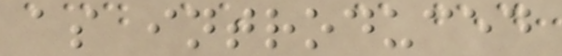as introduced
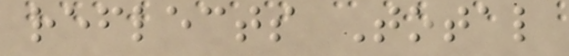reflects Total
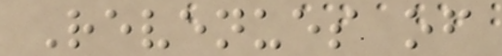Revenues of
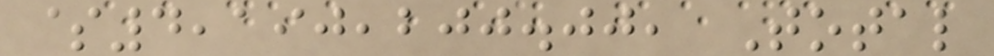$4,190,200.00, Total
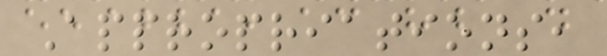Appropriations,
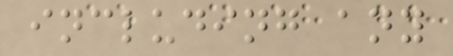including any
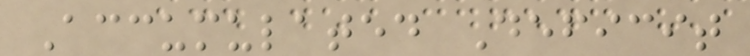Accumulated Deficit
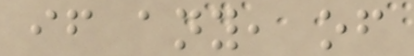if any, of
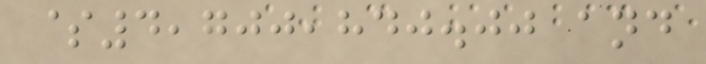$4,700,840.00 and
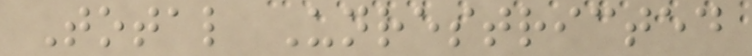Total Unrestricted
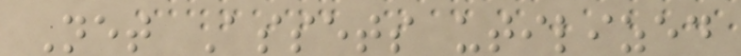Net Assets utilized
